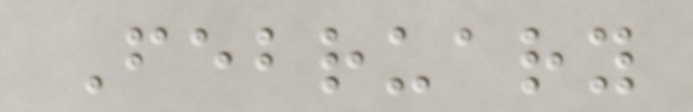February
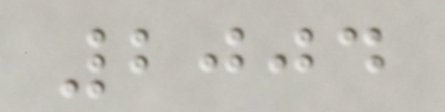2004
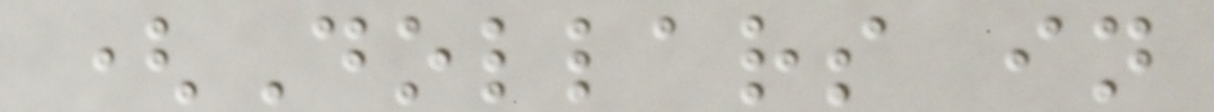(Dollars in
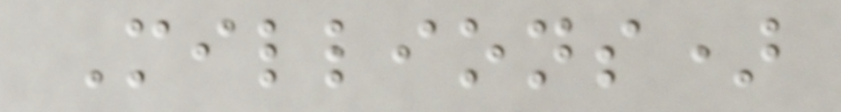Millions)
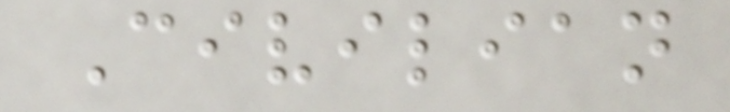Civilian
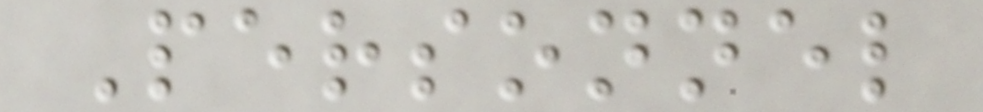Personnel
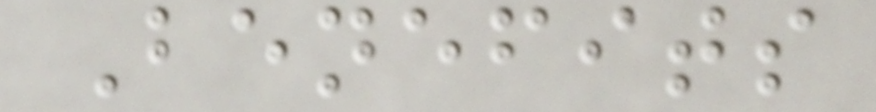Benefits
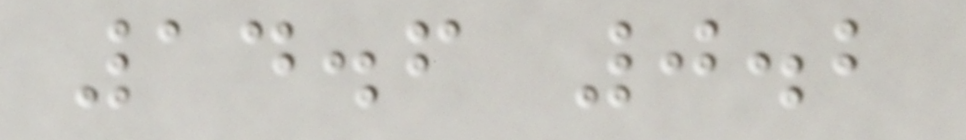14.6 0.2
